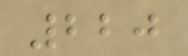220
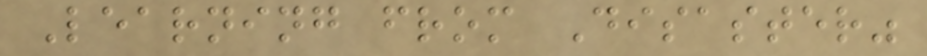Learning from Disaster"
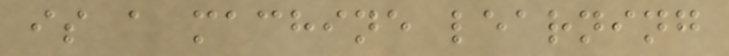is a machine learning
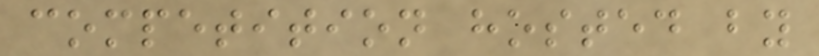competition hosted by
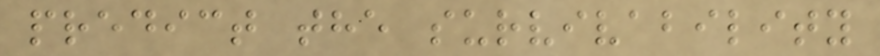predict the survivability
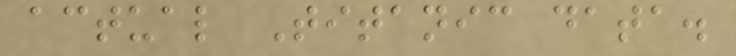actual Titanic data.
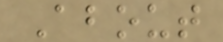About
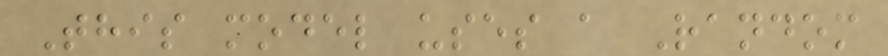This model uses a Random
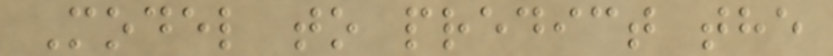Model to predict the
